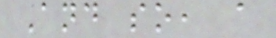And so, a
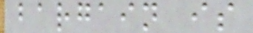bargain is
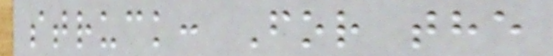struck: For the
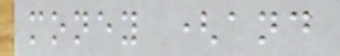money (and
